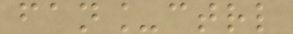fan_ctrl
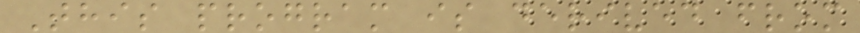This program is derived from
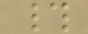#
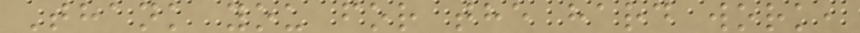Thank you for the hard work,
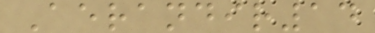Aerandir14
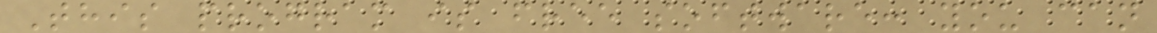This program is free software: you can
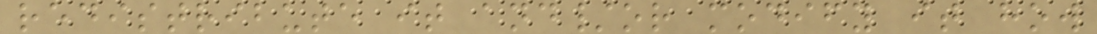redistribute it and/or modify it how
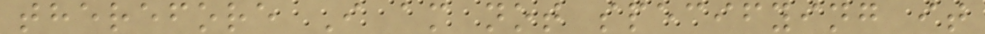therefore I am not specifying it
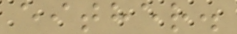either.
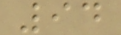94
